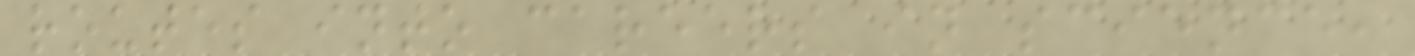routes into careers in science,
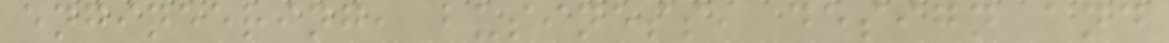engineering, business, design and
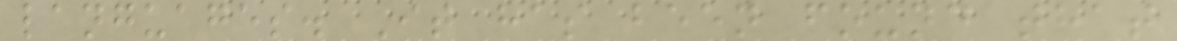languages. It has been found that
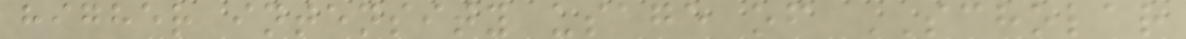higher intensity usage of SCHOLAR
